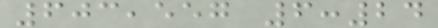603,557 6:24
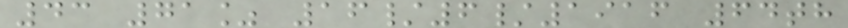43 71% 16/6/1916 64th
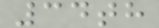34th
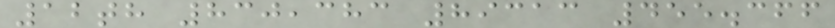12th 830,383 89313 455.366
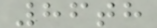86th
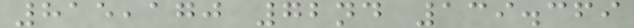815,170 72nd 139.369
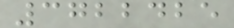3722425
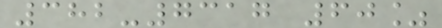382-7317 60%
